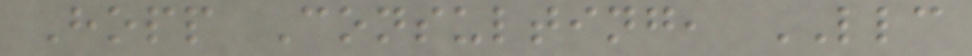Hopp Consulting, LLC
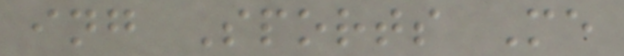ing Sports Me
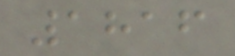1816
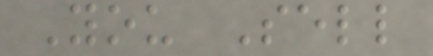You Sell
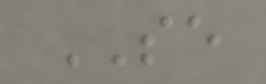SE
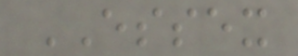ESSEX
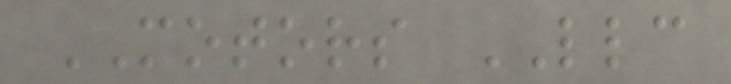MOTORS LLC
